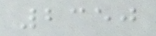2350
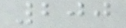200
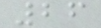26
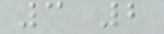3 2
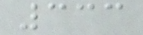333
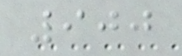900
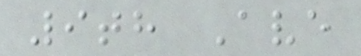9th Ave
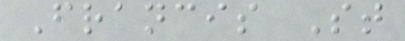Francis St
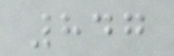847
